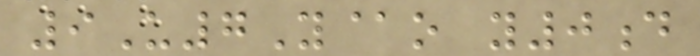9U7Y@o y0d
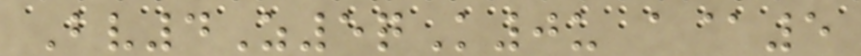Bv4Z5qK0u a@5
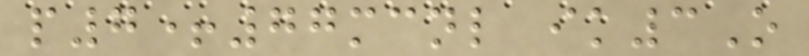p7+77mcnl ik3O
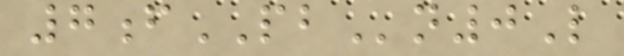7fPBn0L
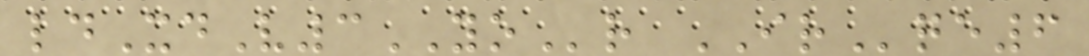ldXdV3YOr IRqe6
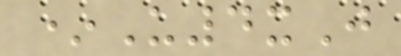*U4xJ
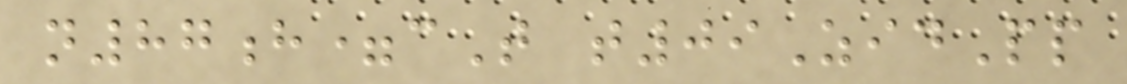n87h=cT t09ZidPp
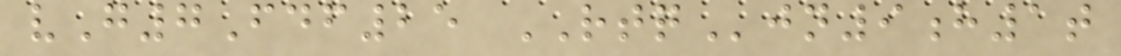vG7Fdf25 RTQjn9h1t
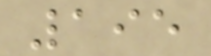195
